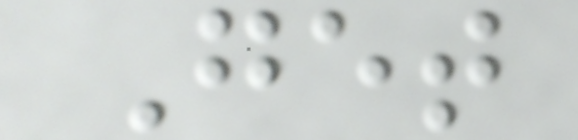Get
